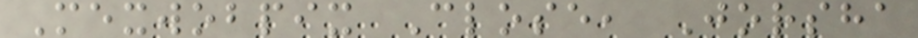Mexwobpix Close, Jorsha
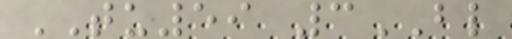TU59 3BL
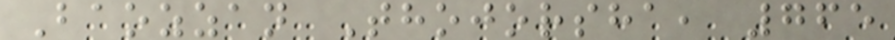Baozzan Thojorsha, 765
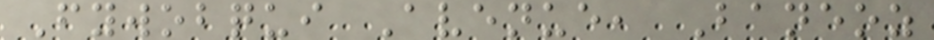Fywobqui Avenue, Baneoz
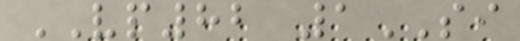VP82 1SI
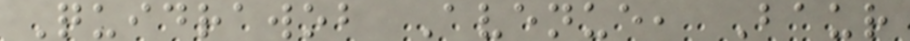Quidrawob Avenue, Baur
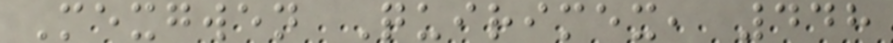Mexgwen Quirimex, 448
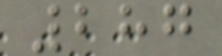287
